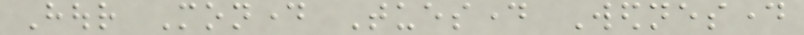Hour Monday Tuesday Wednesday
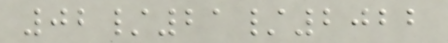02/21/2022
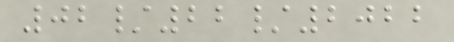02/22/2022
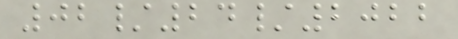02/24/2022
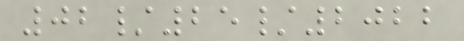02/25/2022
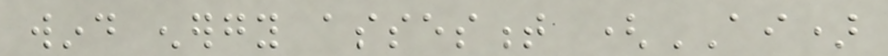wind energy assesment (AI)
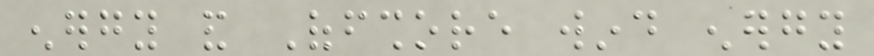energy and Offshore wind energy
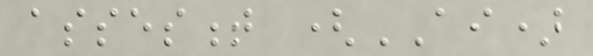assesment (AI)
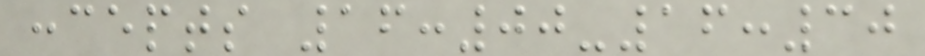concepts 16:00-16:30
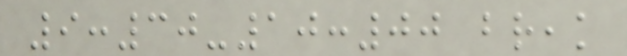9:30-10:00 break
